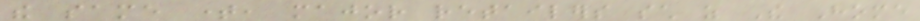the same time, major retailers such as The Home
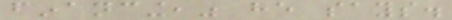financing," he says.
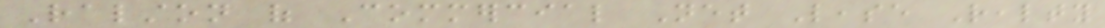Ralston of Commercial Net Lease Realty
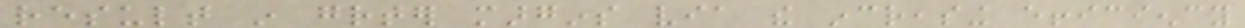result in greater margins via the increasing efficiency
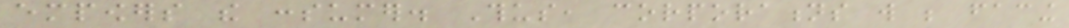empowers the consumer. Thus, corporations will be facing
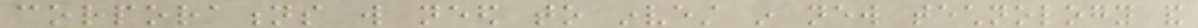corporations will need to invest in new technology and
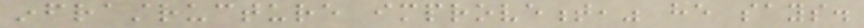infrastructure improvement," he says.
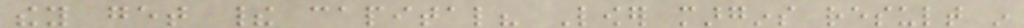they get their capital? Lower margins result in
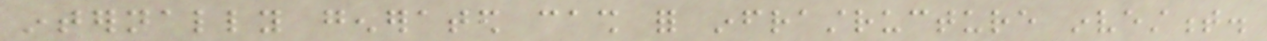internally generated cash for infrastructure investment.
